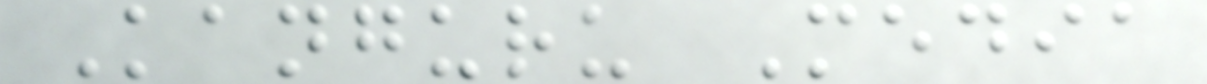Kanguru Media
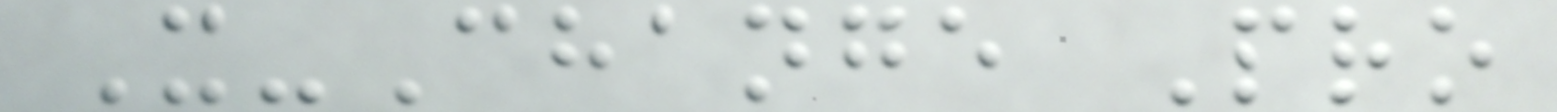X-Change Pro
